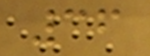36
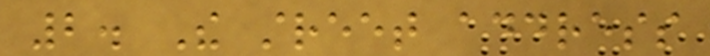2. The street address
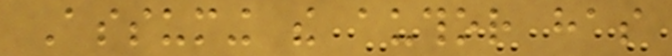Assuming the author has
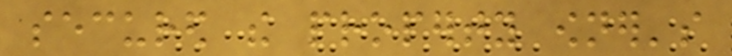secured the property owner's
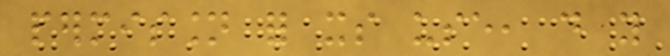permission for its use, do you
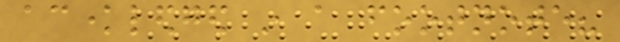acknowledged in a footnote?
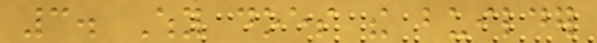3. Why does the builder
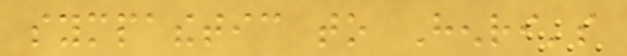sympathetic to Henri's
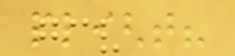plight?
